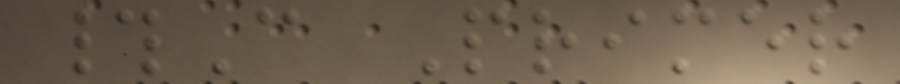#C Primer
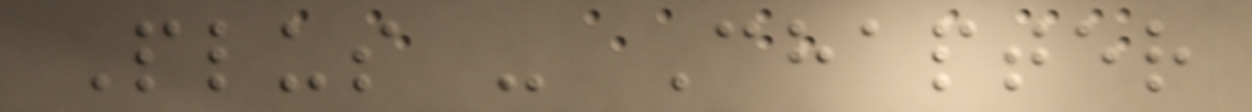Plus - Chapter
